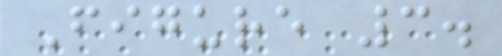Figure 3.
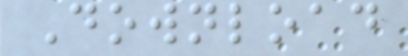Download
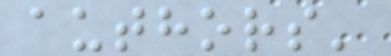authors'
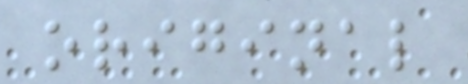original
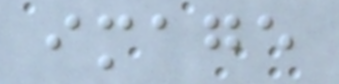image
